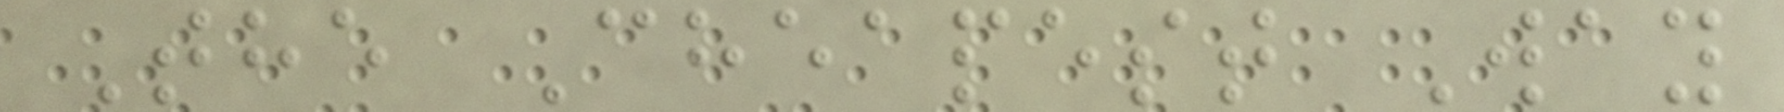The Cheapest Way
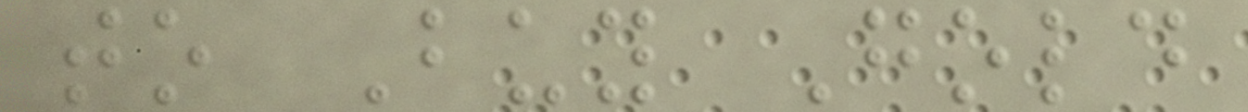to Buy Gold
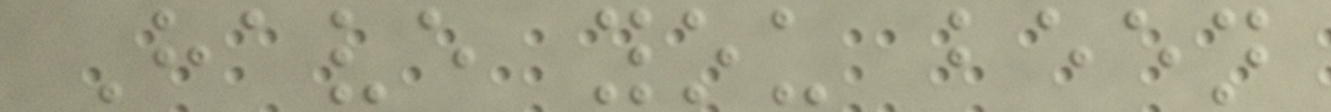Have you been
